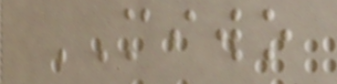MIWO
